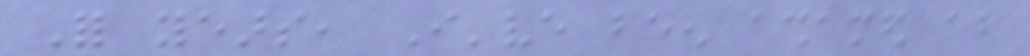For years, I've been ashamed about
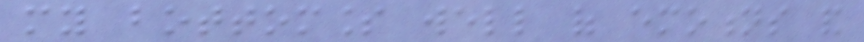my bottomless well of emotions and
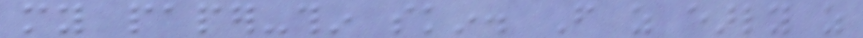my paper-thin skin. From as early as
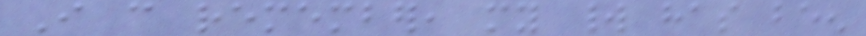I can remember, my world has been
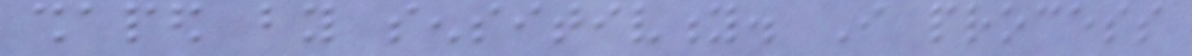shaped by sensitivity. I process
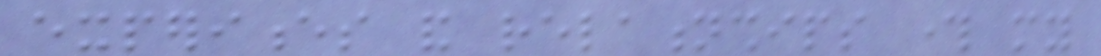experiences and relationships through my
